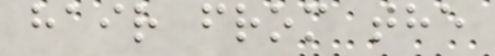hair from the
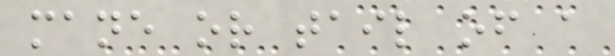mane or tail of a
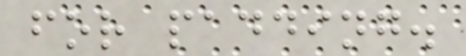for padding.
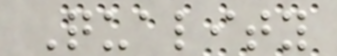Quality
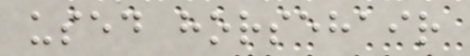used horsehair
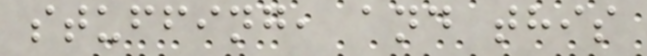stuffing, and this
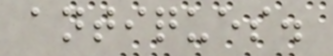antiques.
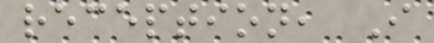reception, I
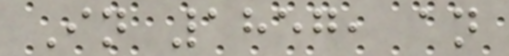In 1857, an
